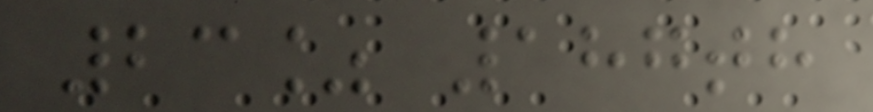23% 187th
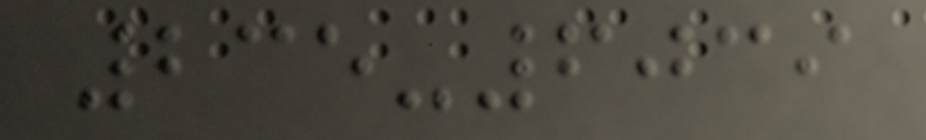235-6039
